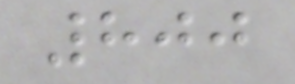800
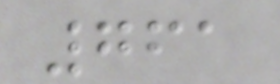761
